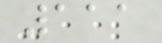111
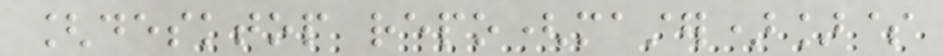[desktop repo(master)]$
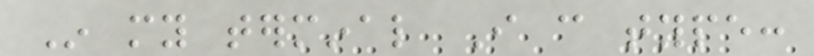In my terminal I can type:
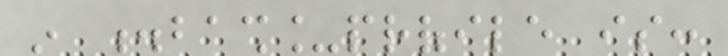in .bash_profile is:
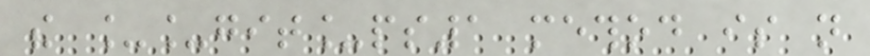the __git_ps1 method is not
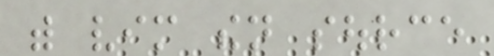with vim then source
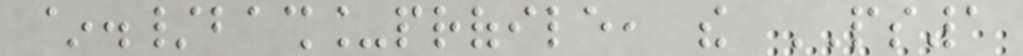~./bash_profile, the PS1
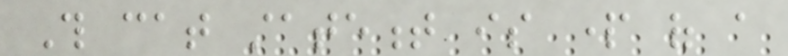This cat statement is part of a
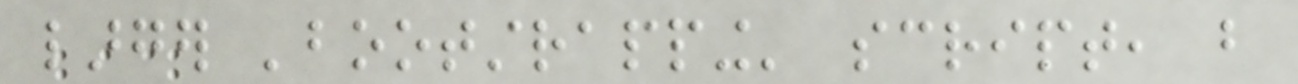larger 'bootstrapping' script, but
